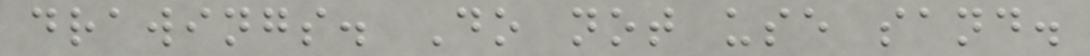drawings. Do not use sand.
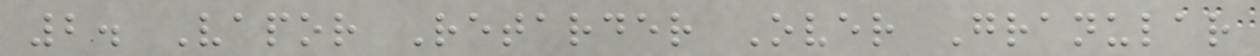2. Vapor Retarder Over Granular
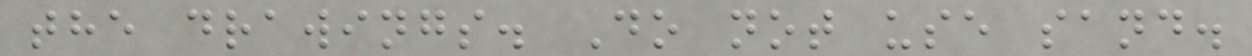the drawings. Do not use sand.
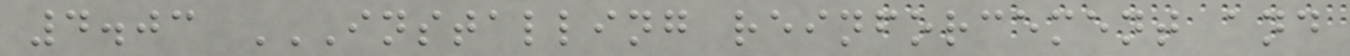4.03 INSTALLING REINFORCEMENT AND
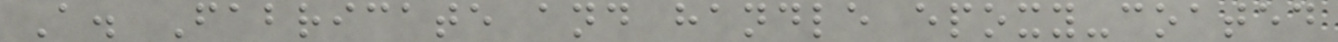A. Fabricate and handle epoxy-coated
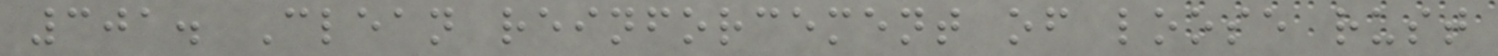301. Clean reinforcement of loose rust
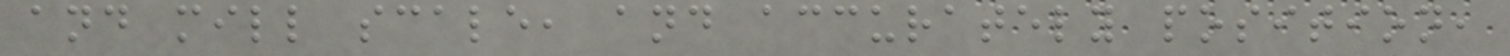and mill scale, and accurately position,
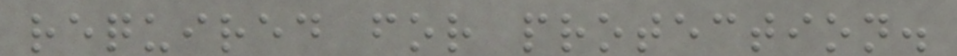required for protection.
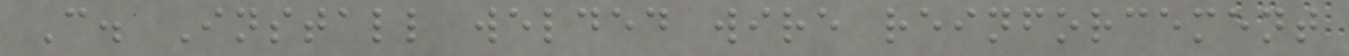C. Install welded wire reinforcement
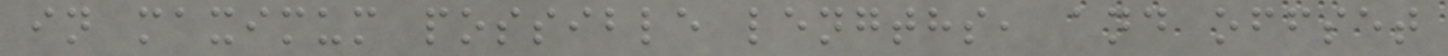in maximum possible lengths, and offset
